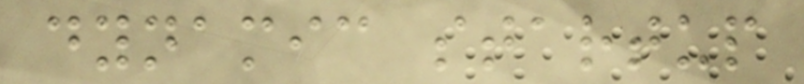dynamic startup
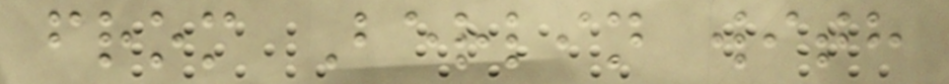from Berlin with
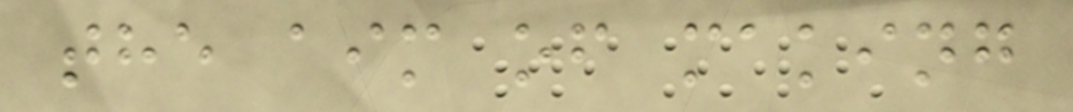the aim of making
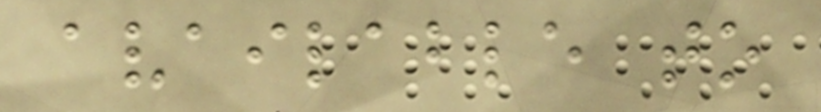available to
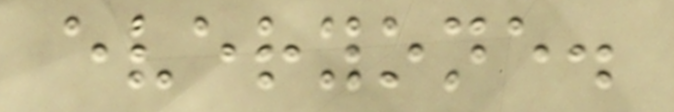everyone.
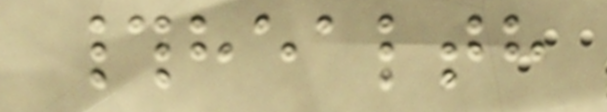#health
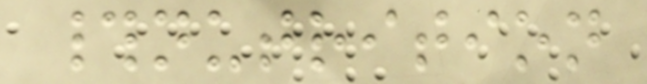#nutrition
